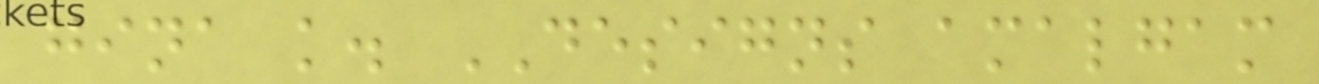gina k. DESIGNS amalgam
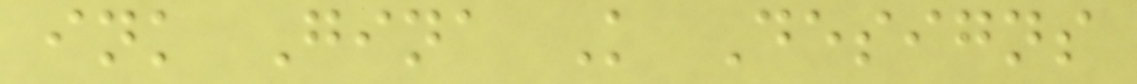ink Gina K Designs
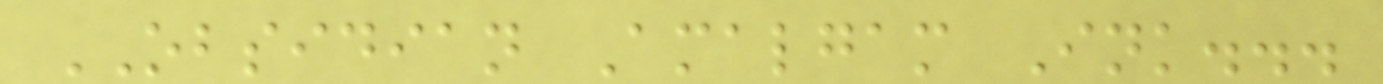OBSIDIAN Amalgam Ink...
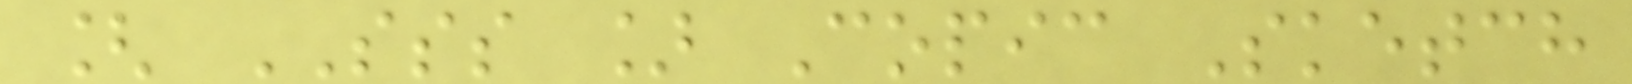[ SSS ] Copic Sketch
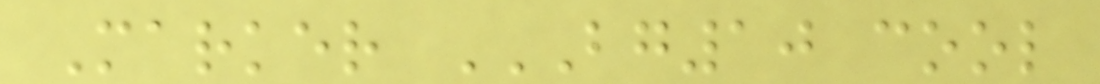Marker BG10 COOL
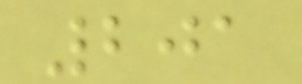201
